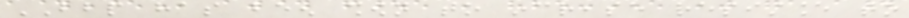BBP has been shown to increase resistance to
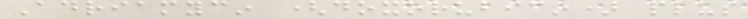Adriamycin (doxorubicin) plus
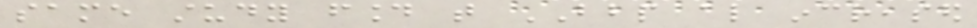same study found that BBP also increased
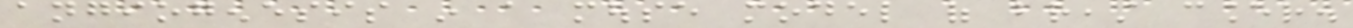angiogenesis in a mouse model of breast cancer.
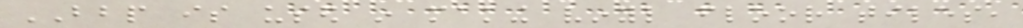BBP is used in making vinyl floor tiles,
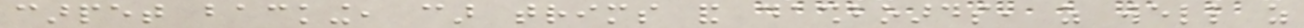carpet backing, car trims and dashboards, as well as
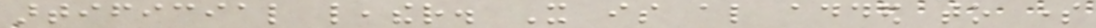artificial leather. It is also added to some
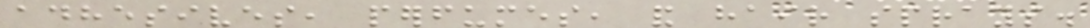adhesives, perfumes, and hair sprays.
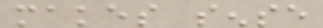makes sense
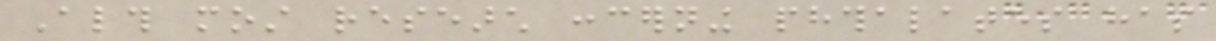Although most research concerning phthalates has
